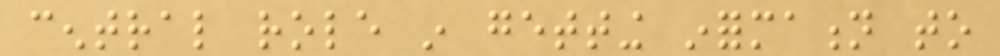central role in getting information to
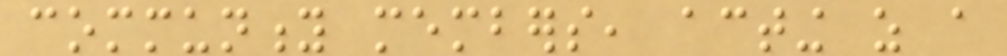community members, acting as a
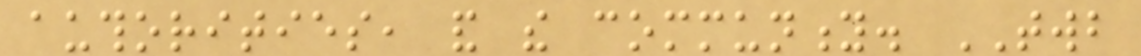authorities, and the community. TWB
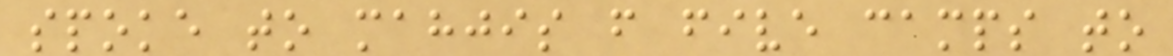spoke to mahjis from five camps to
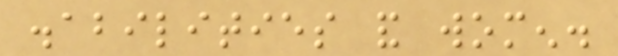disabilities and women.
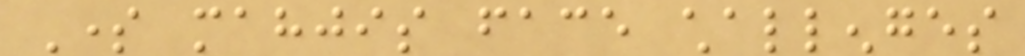Some mahjis face challenges
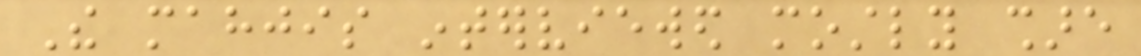The mahjis interviewed mostly share
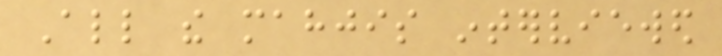All the mahjis interviewed
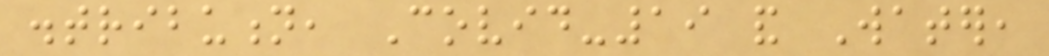distribution, Covid-19 and Water,
